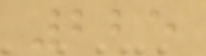225
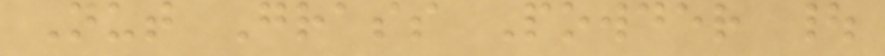Nut Grass Powder |
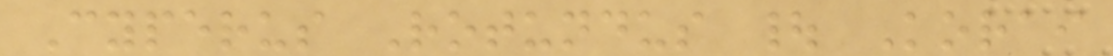Cyperus Rotundus | Korai
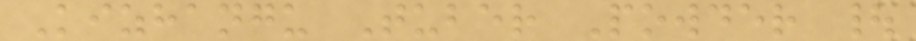Kizhangu Tuber Powder |
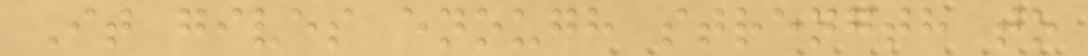It gives enough strength to
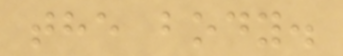the body.
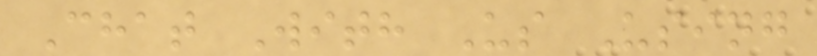Chat With Us Using
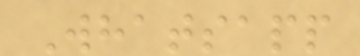Whatsapp
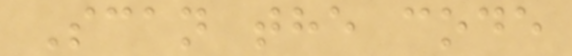Scan the code
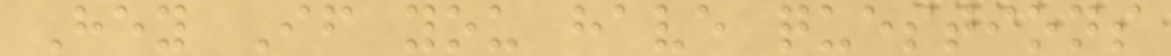Hey If you have questions
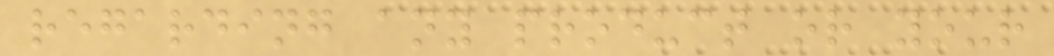regarding any product or your
